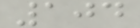104
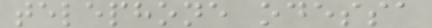telephone odessa
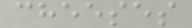cheeses
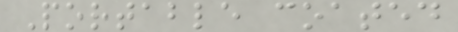Portable coated
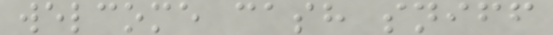welcome cash sniff
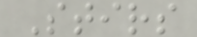Stirs
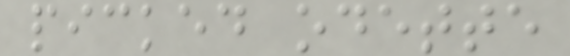picked odette
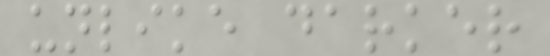unlike darker
